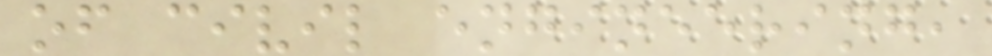of civil engineering,
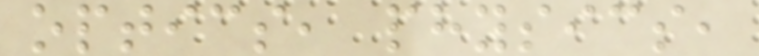optics, physics,
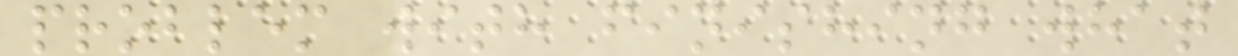problem with finishing what
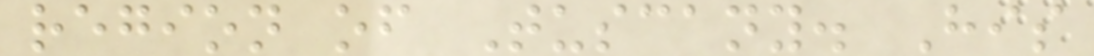region of Tuscany. His
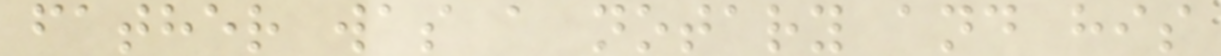father was a notary and his
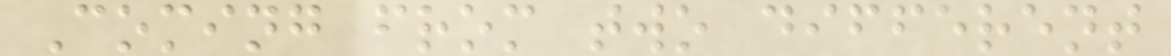Coming from two different
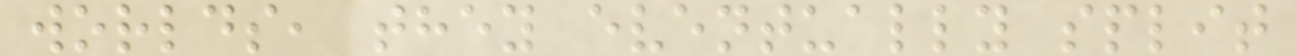worlds, they eventually split
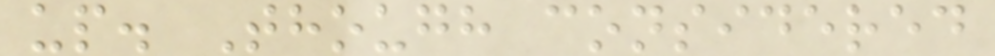up. Though considered
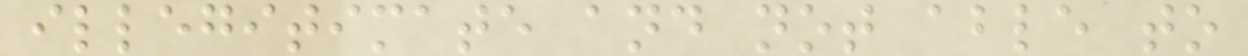illegitimate and not able to
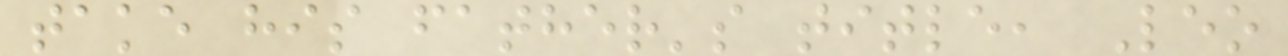take his father's title, Leo
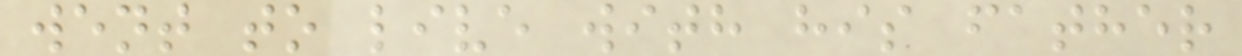went to live with his father
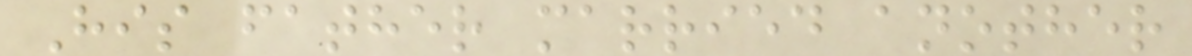His father married another
